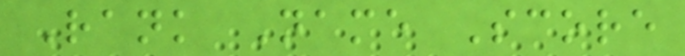Rank Name Score
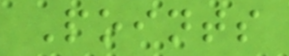Points
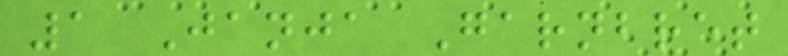1 Janja Garnbret
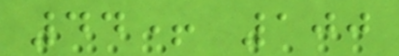44+ 100
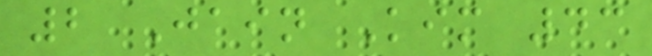2 Jain Kim 43
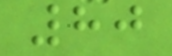80
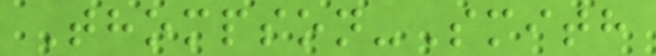Thompson-Smith
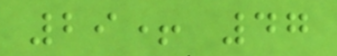29+ 47
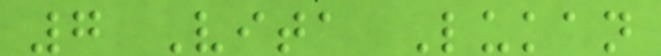7 Vita Lukan
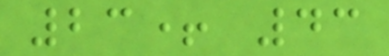23+ 43
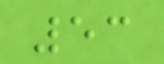53
